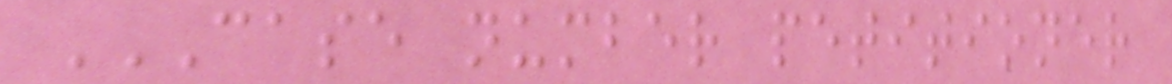CASE NUMBER PETITIONER
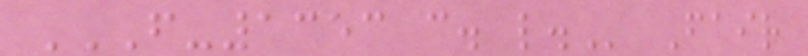F-1353 C. L. Fair
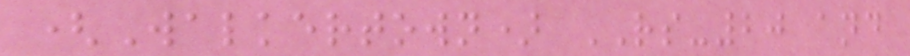(Walkertown) RS-20 and
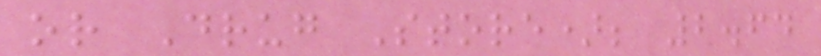or Drug Store); 2.64
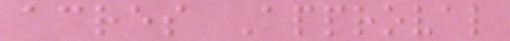acres Approval
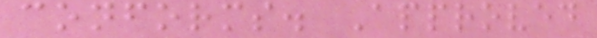conforms. Approved
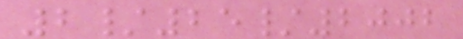2/25/2002
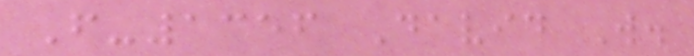F-1356 David W.
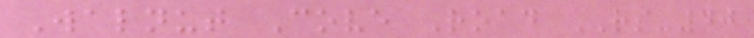Walnut Cove Road RS-40
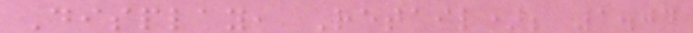Display, Retail); 1.04
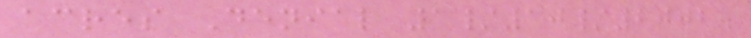acres Denial 1/10/2002.
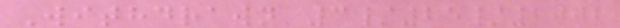Withdrawn 3/25/2002
